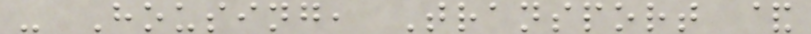- Housing, Transport &
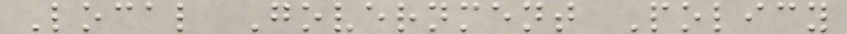Local Government Policy
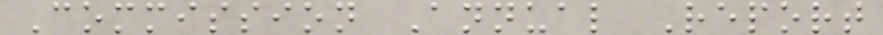Commission Annual Report
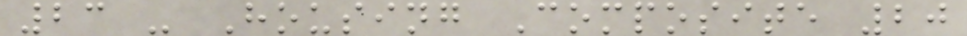23 - Housing Composite 20
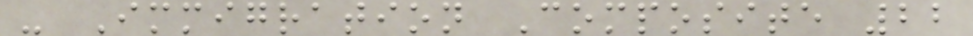- Immigration Composite 22
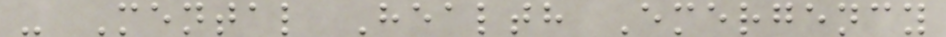- Mental Health Emergency
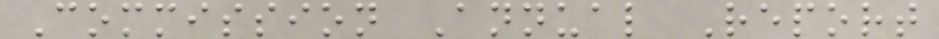Commission Annual Report
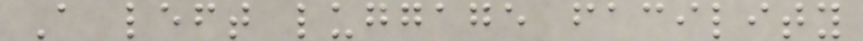A left luggage facility
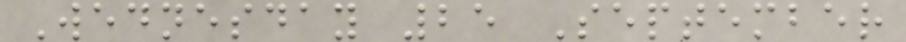Wednesday 25 September
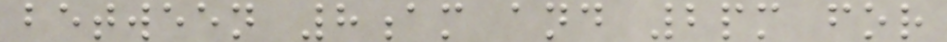between 8am and 2pm for
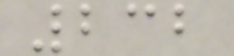232
